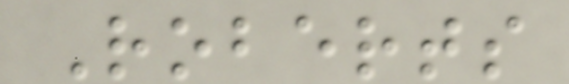Roberts
